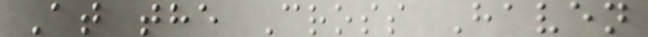At the Cross Haven
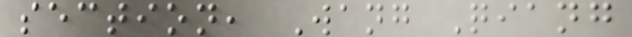section, Wang Qiang
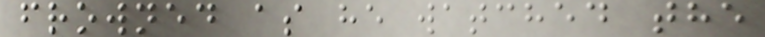frowned as he watched the
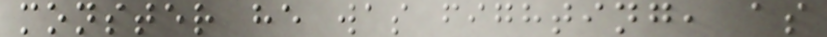monster he was fighting, as
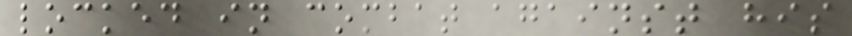locked in combat against his
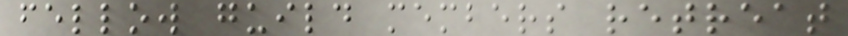fellow guild members retreat
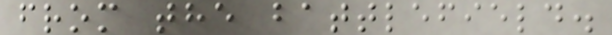from the battlefield.
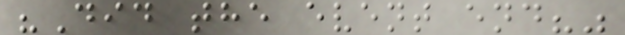"Did the event end?"
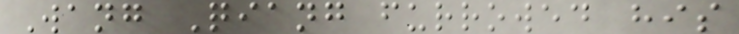Wang Qiang furrowed his
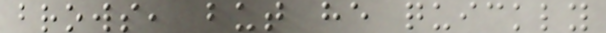brows, but he quickly
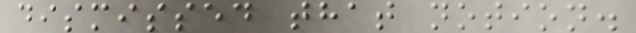dismissed that notion.
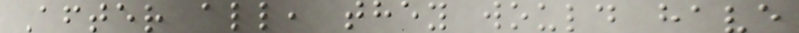After all, they would have
